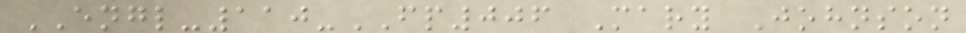ENGL-110-FP006 Mary Johnson
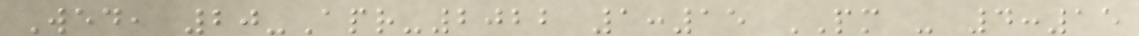Wed, 20-Apr-2022 1:15 PM - 4:15
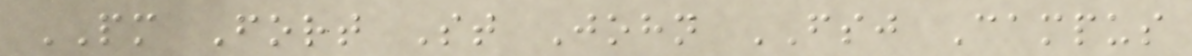PM Fort St John FSJ Campus
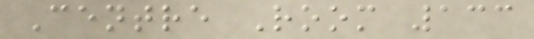Centre Room 133
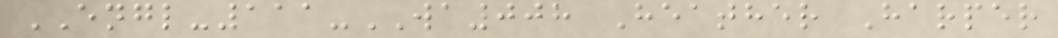ENGL-111-WA008 Heather Harper
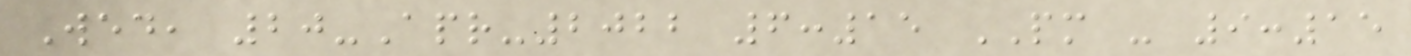Wed, 20-Apr-2022 6:15 PM - 9:15
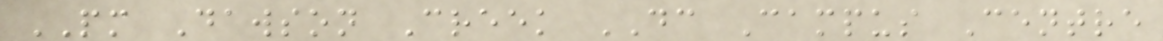PM Dawson Creek DC Campus Centre
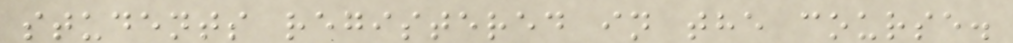students registered in the course.
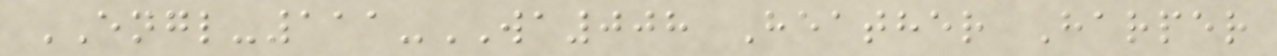ENGL-111-WA008 Heather Harper
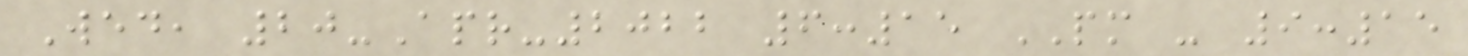Wed, 20-Apr-2022 6:15 PM - 9:15
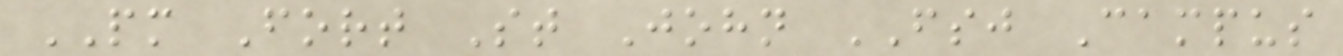PM Fort St John FSJ Campus
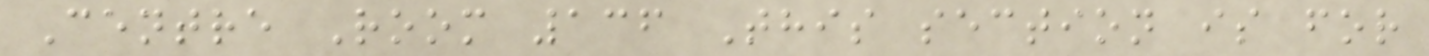Centre Room 136 This section is for
